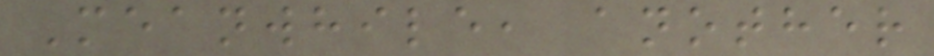Meanwhile, another
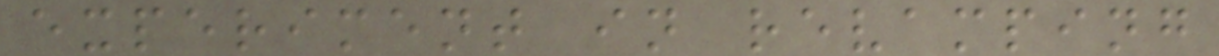experiment in revamping
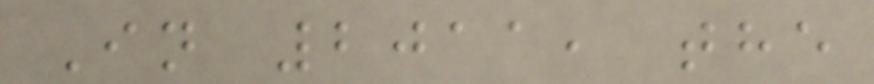In 2011, the
